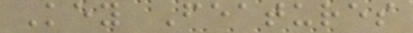Key Features
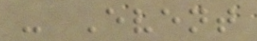- Event
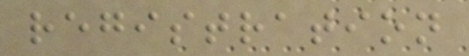registration
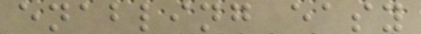enabling easy
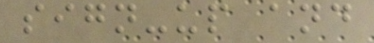sign-up and
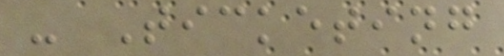- Ticketing
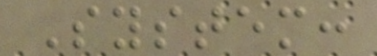System:
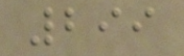299
